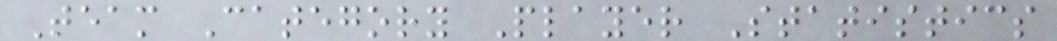Team Category Player Statistics
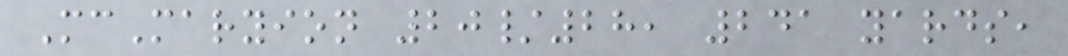McMaryion 20/28, 241 yards,
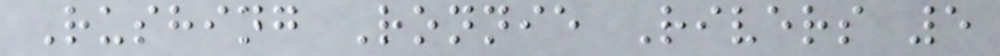Rushing Ronnie Rivers 5
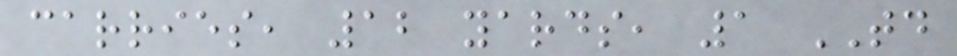carries, 12 yards, 1 TD
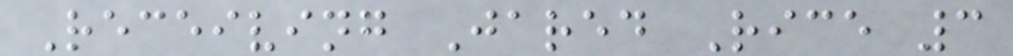Receiving Jared Rice 3
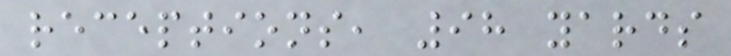receptions, 98 yards
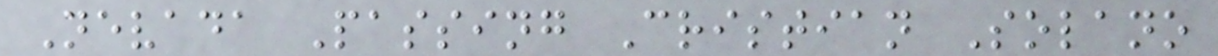Nevada Passing Cristian Solano
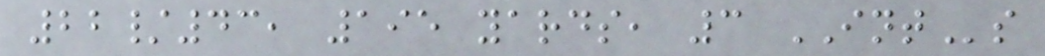22/43, 195 yards, 3 INTs
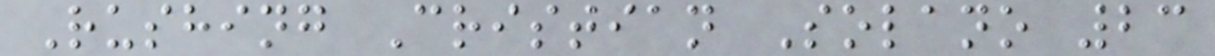Rushing Cristian Solano 23
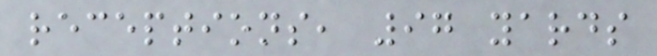receptions, 97 yards
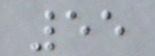55
